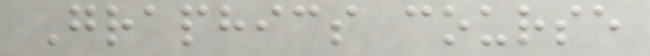Graphics course
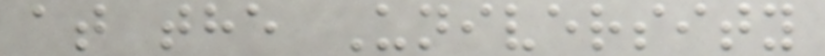at the University
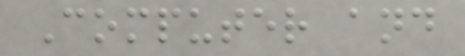Computer and
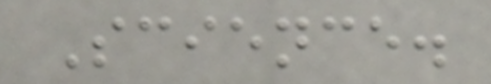Science.
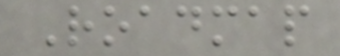Roadmap
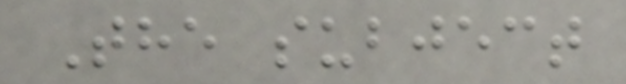The subject
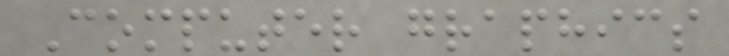Computer graphics
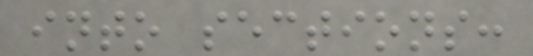into sections:
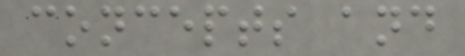concepts and
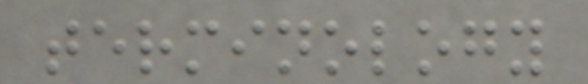terminology
